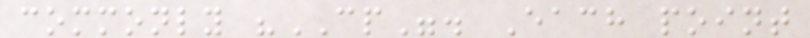commonly "CP". Each point
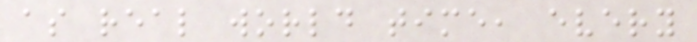as real world time, every
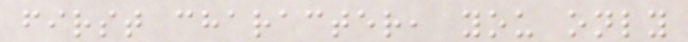first character, you only
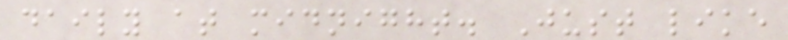daily at midnight. Just like
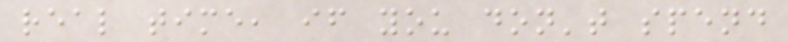real time, if you don't spend
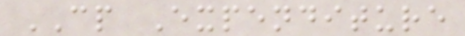CP Expenditure
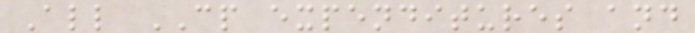All CP expenditures and
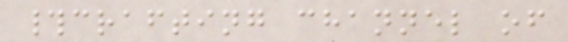#crafting channel of
